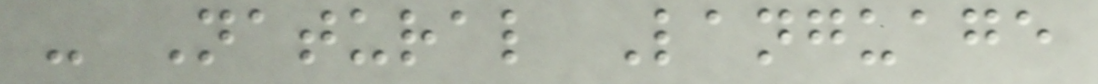- Natural Language
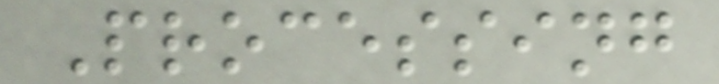Processing
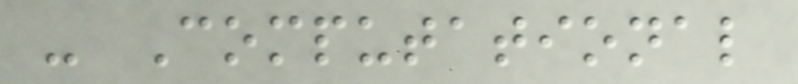- Computational
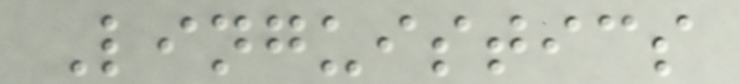Linguistics
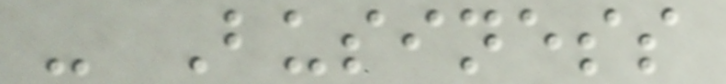- Business
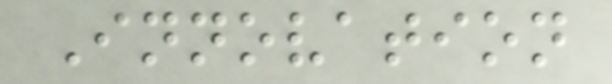Innovation
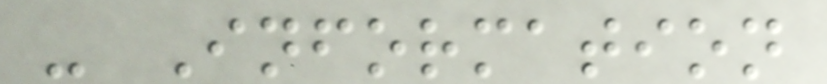- Information
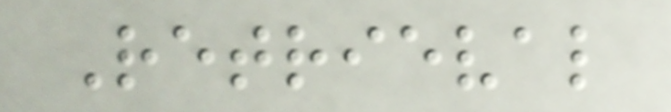Retrieval
